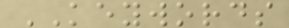KEYWORDS
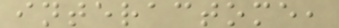interactome,
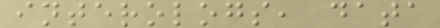interologs, data
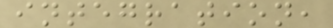integration,
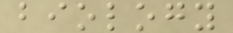biology
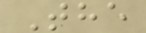The
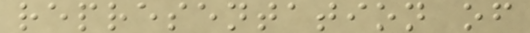representation of
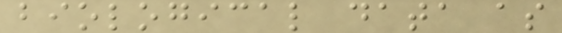biological data as
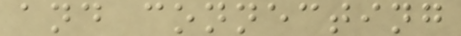and connecting
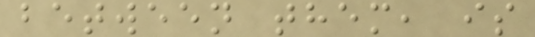between them, is
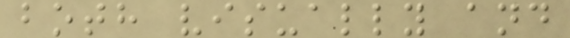both visually and
